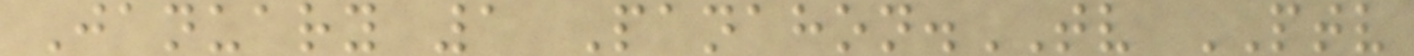January 1 Panahon.TV PTV
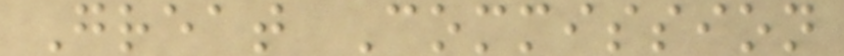Great Commission
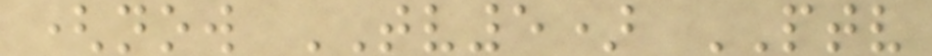(now TV5) PTV
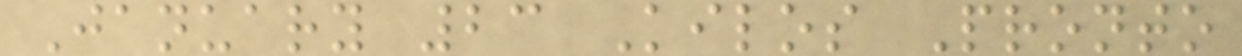January 23 Kilos Pronto
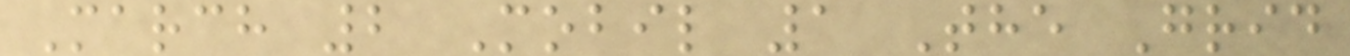March 2 Mobil 1 The Grid
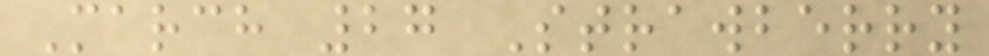March 27 Strawberry
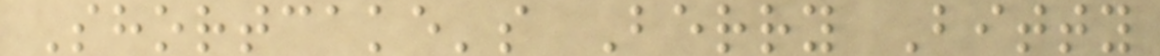Shortcake's Berry Bitty
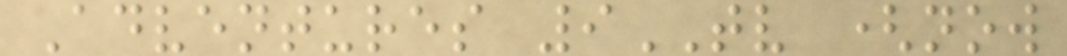Adventures 9TV (now
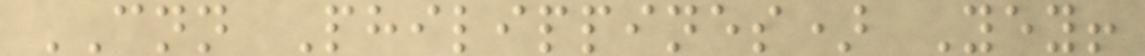CNN Philippines) Yey!
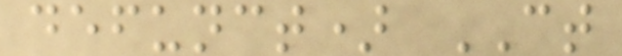defunct) CT
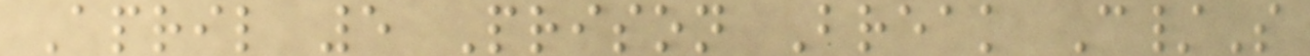April 5 Prison Break C/S
